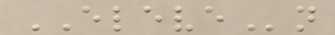ELEVEn
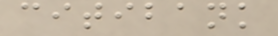citibank
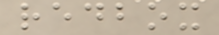redbox
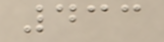433
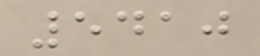5410
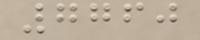7760
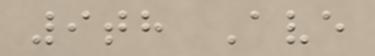9th Ave
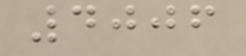4006
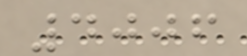4006
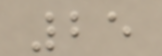25
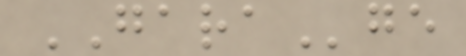GARAge
